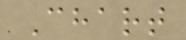Chart
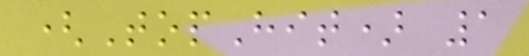(TopHit) 1
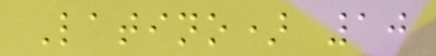Latino) 10
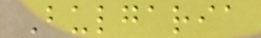Bulgaria
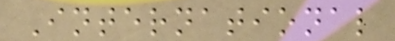International
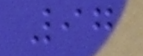97
